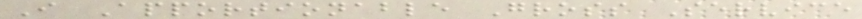I Apportionable Gross Service
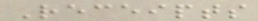Receipts
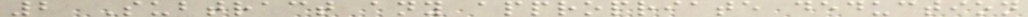2 Subtract any appropriate deduction
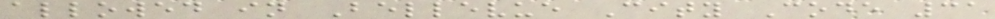allowed in Bellevue City Code 31
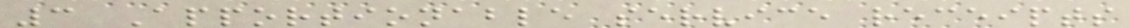3 Apportionable service receipts
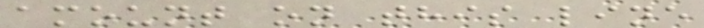amount on this line
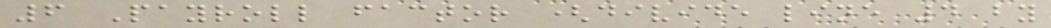6 Payroll factor (divide line 4 by
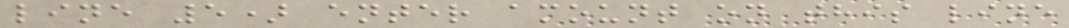line 5) enter amount on this line
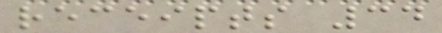receipts 34
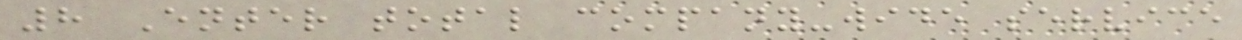8 Enter total company-wide service
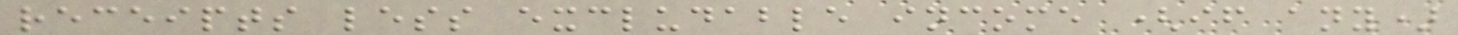receipts less excludable income (if any)
